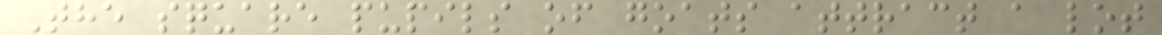The square pupils of goats attract a lot
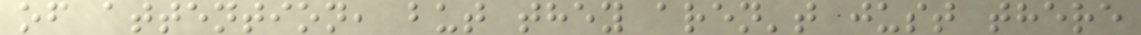of attention, but they aren't just there
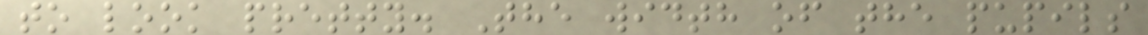to look pretty. The width of the pupils
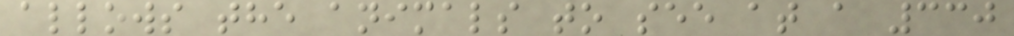allows the animals to see at a 330
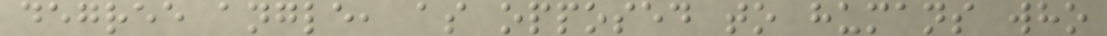degree angle, as opposed to humans who
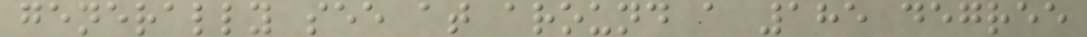generally see at around a 185 degree
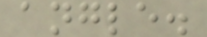angle.
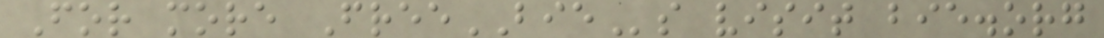For more FreeBIEs visit bie.org
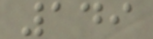149
